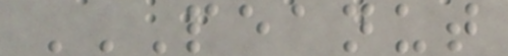PEANUT
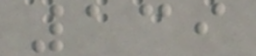139
